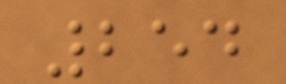254
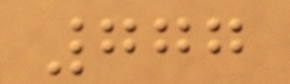777
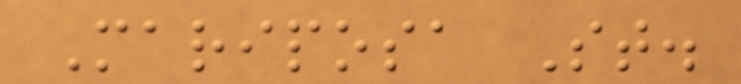Mariposa St.
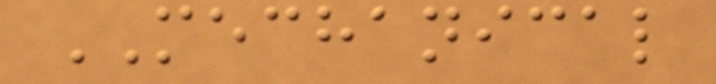MECHANICAL
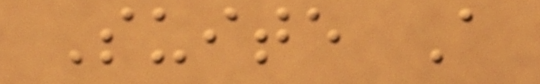Suite A
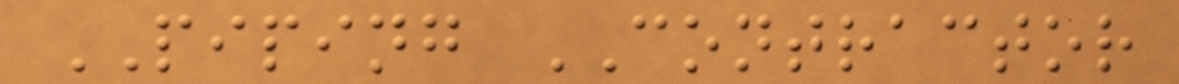PIPING CONTRACTOR
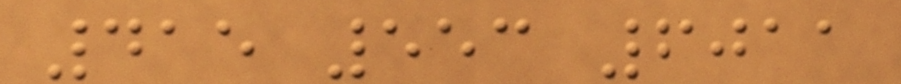415 553 6011
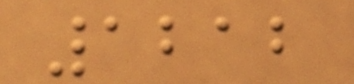1212
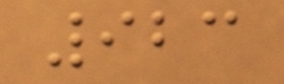923
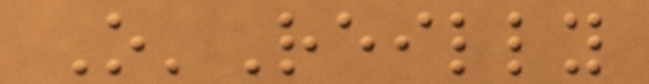O'Reilly
